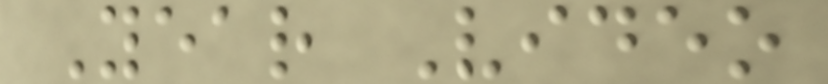Year Video
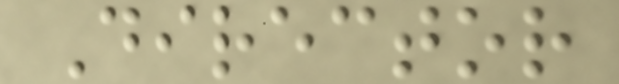Director
